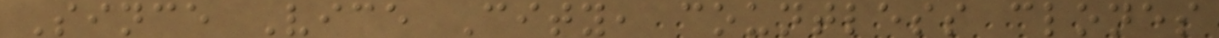Since Vice City, countless clones
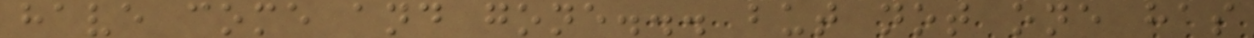have come and gone... but not one has
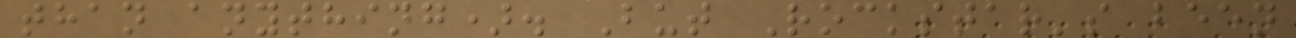than anything). But Rockstar's been
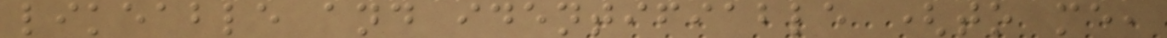likeable and identifiable (to me,
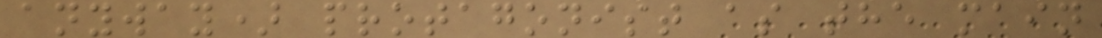anyway) protagonist as the main
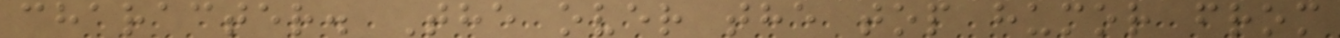character. The over the top humor from
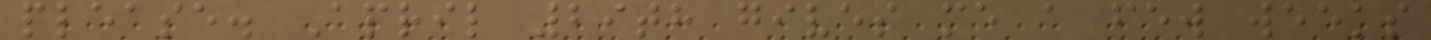please. April 29th gives me a few weeks
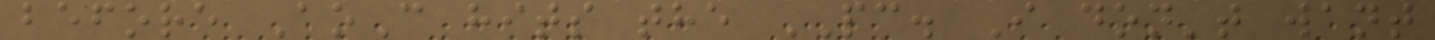before AoC hits the PC. I don't want
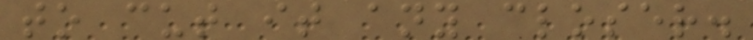to cut it any closer.
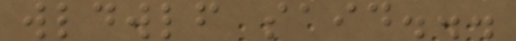wldwlf said...
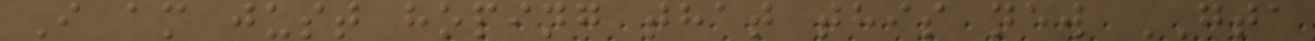I am just hoping that this new GTA
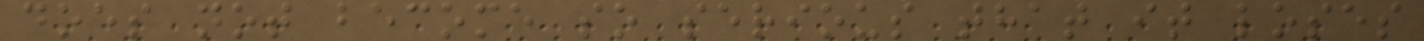does not become so serious that it loses
